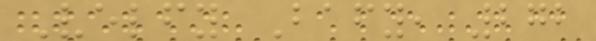Velfy Bafy, 272
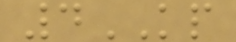4KP
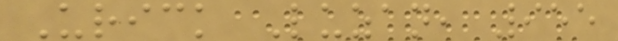Urick Luzan, 955
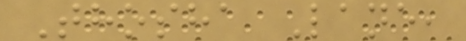Thosha Lane,
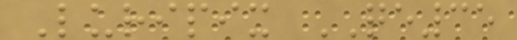Luripix QE35
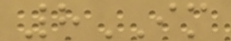8IM
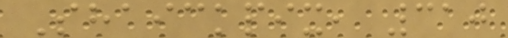Shaickpix, 310
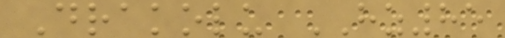Drakolu HZ85
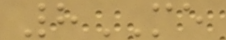8ME
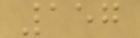157
